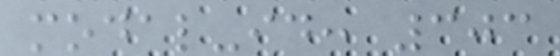modal-id: 303
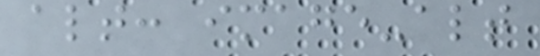alt: image-alt
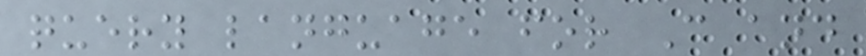query language for C and
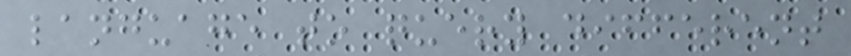language to query different
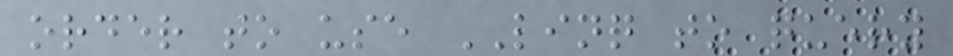order to use LINQ to query
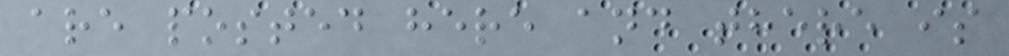are posted here and there is
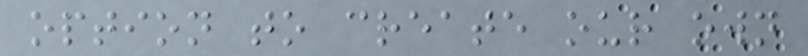option to create our own
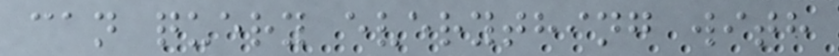can query everything with
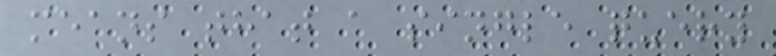means that a single query
